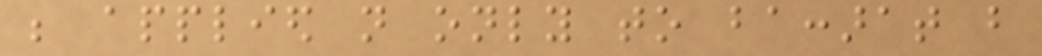be applied not only to baccarat but
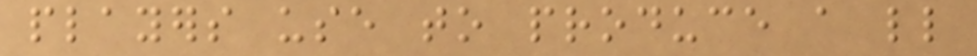players use to produce a little
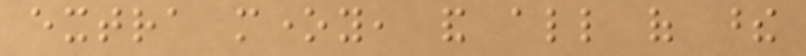extra money, and all of these
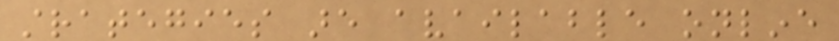strategies are available online
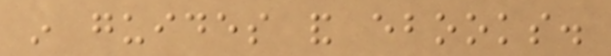in guides and ebooks.
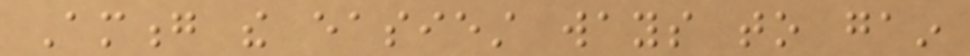Among the easiest ways to gain
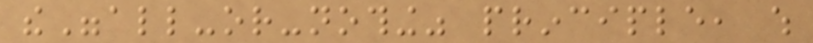the"all-or-nothing" principle, which
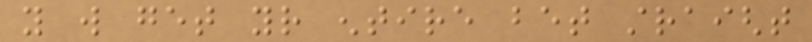you will get your entire bet straight
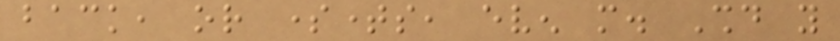back, or sometimes, even more. Should you
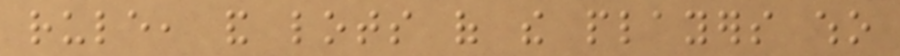rule, and lots of the players who
